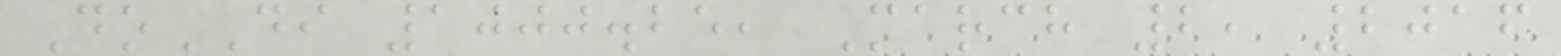DoDI 1000.25, March 2, 2016
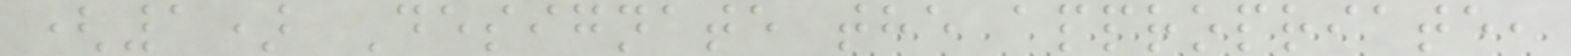(1) Designate the appropriate,
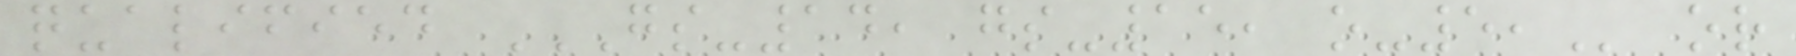qualified GS-14, GS-15, O-5, or
